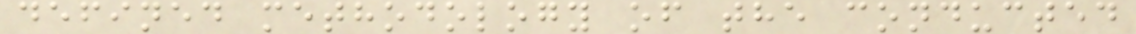defined methodology of the conducted
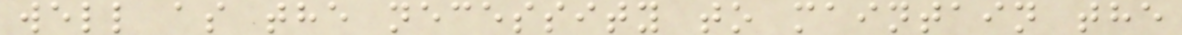well as the necessity to maintain the
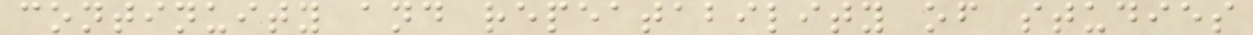continuity and repeatability of studies
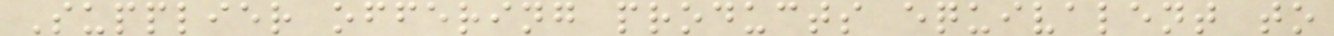Supplier offering products equivalent to
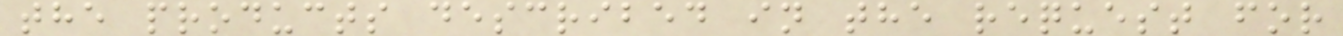the products described in the request for
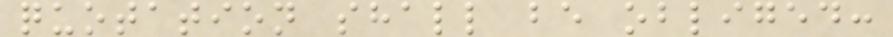quotation shall be obliged:
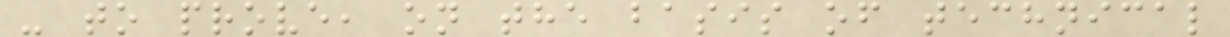- to prove, on the basis of technical
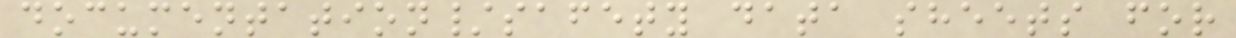documentation/safety data sheets for
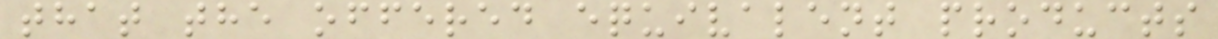that the offered equivalent products
